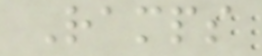Ramps
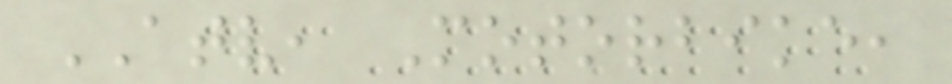ATV, Motorbike,
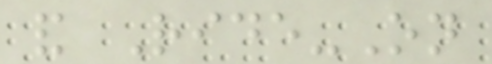and Ride-On
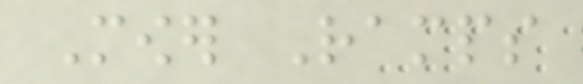Mower Ramps
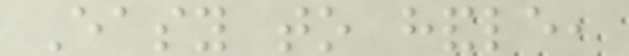Easy to handle,
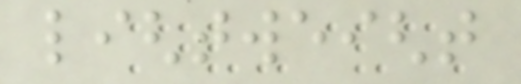lightweight
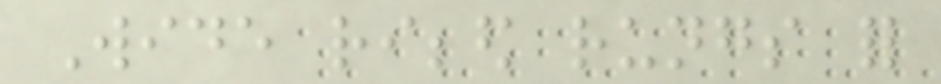Wide ribbed rungs for
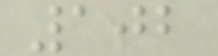102
